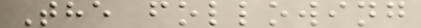The following
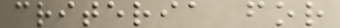criteria for
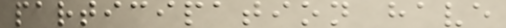participation have
